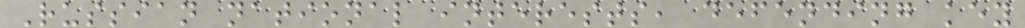Russian national interests, defending key
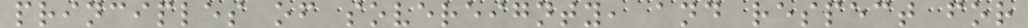principles of sovereignty, and respect for
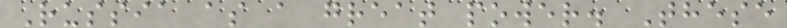Russia as a great power. These
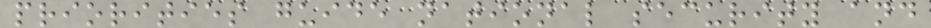priorities guide national security and
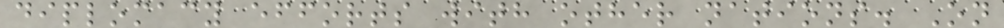diplomacy efforts with other nations. On
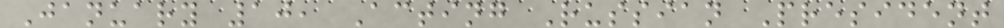January 10, Acting Russian President
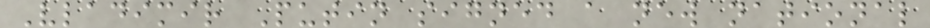Vladimir Putin signed a new national
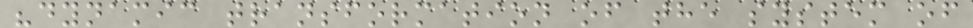"dynamic transformation of the system of
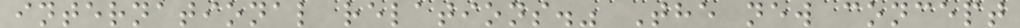international relations." The new concept
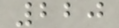220
